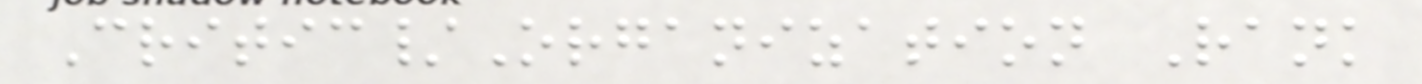Critic/Organization Rank
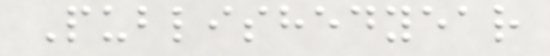Publishedyear
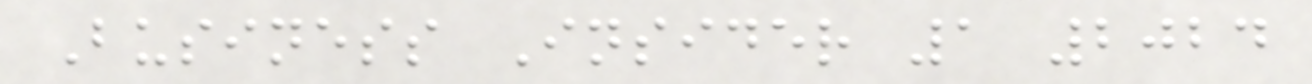Business Insider 1 2024
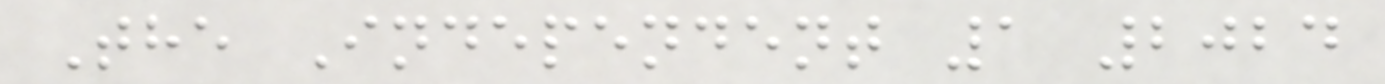The Independent 1 2024
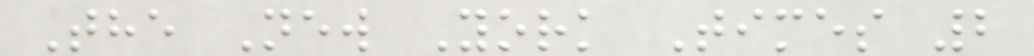The New York Times 2
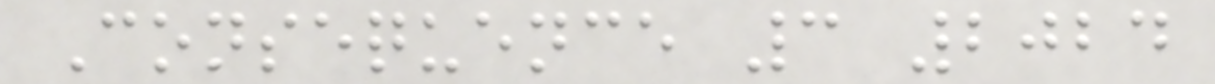Consequence 3 2024
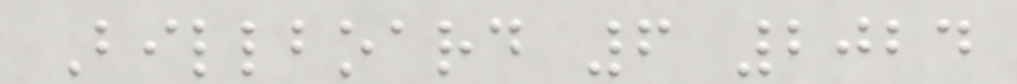Billboard 6 2024
